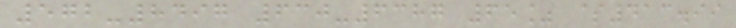572-8497 630-6387 65% $413.99
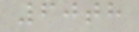60th
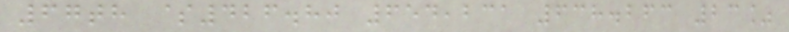67th $426.80 654,231 638.263 23%
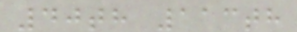40th 113th
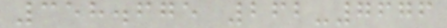358.675 262-7676
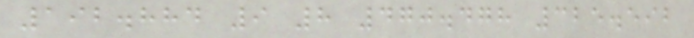192.884 9 8 470.478 325.592
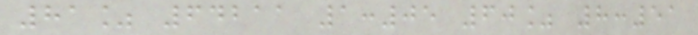81% 64211 1:05 60% 8:51
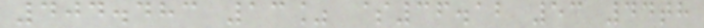404.483 13% $36.12 53 44th
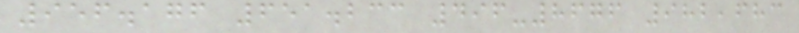956.176 651.233 496-8676 982,683
